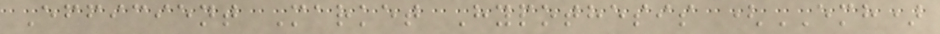Efficient Market Hypothesis (EMH)
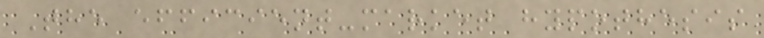The efficient-market hypothesis
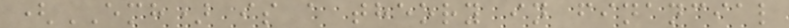(EMH) is a theory in financial
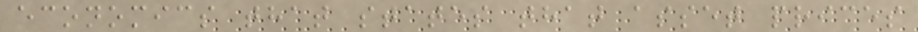economics that states that asset prices
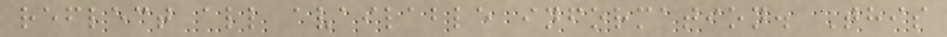reflect all available information. This
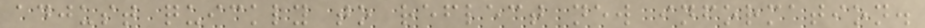adjust quickly to reflect new information.
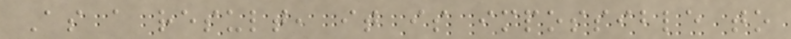As a result, it is impossible to
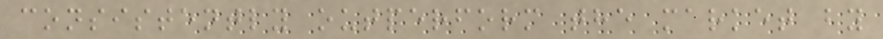consistently outperform the market by
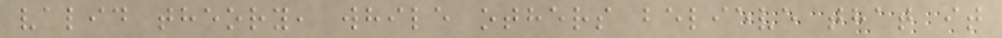valid theory, while others believe that it
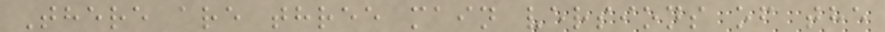There are three main versions of the
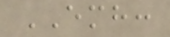EMH:
